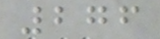276
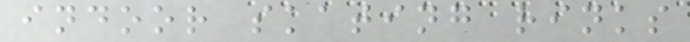indoor skating rinks
